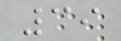39
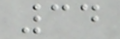34
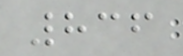836
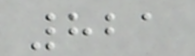821
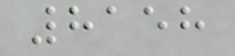8158
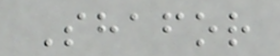Shafor
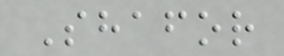Shafor
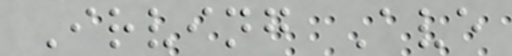Irving Ave
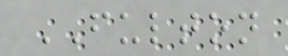FULTON
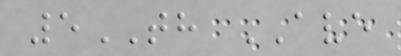5TH AVE
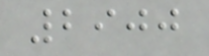2900
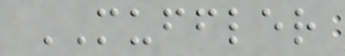MUFFLER
